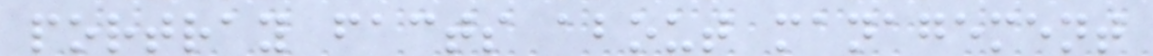portray facts about management
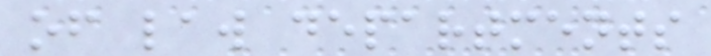of law departments
